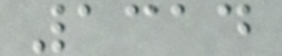1314
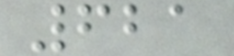621
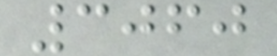3060
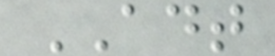ADT
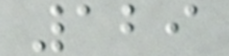129
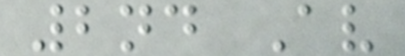2nd Av
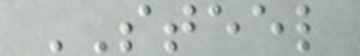STEEL
